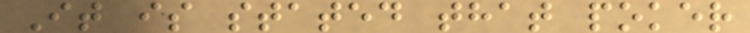It is stated that poker
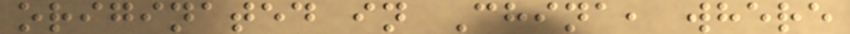originated in China, where
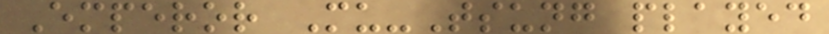Emperor Mu-Tsung played
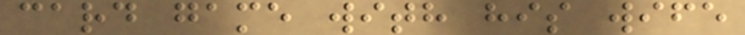card game with his wife
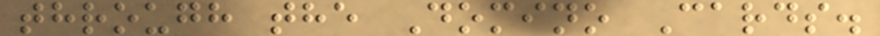through the Domino Cards.
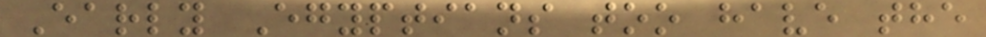Early Egyptians too have the
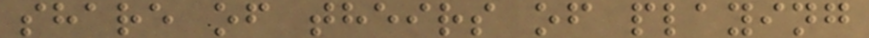share of theirs of playing
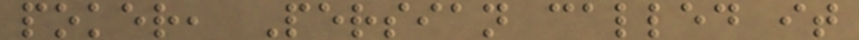poker, Persian called it
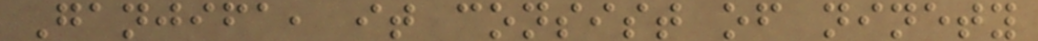Ganjifa, it consist of ninety
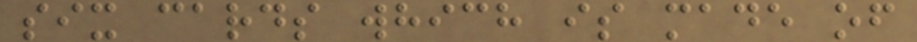six cards which is made of
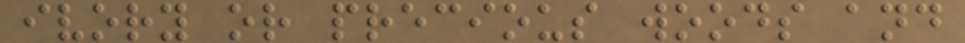ivory or precious woods and
